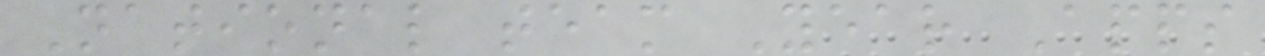National team Year Apps
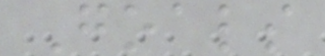Goals
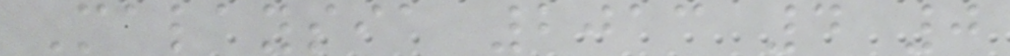Malaysia 2013 4 0
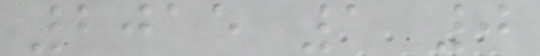2015 1 0
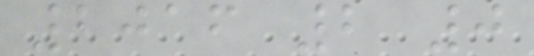2016 2 0
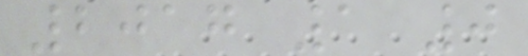2017 1 0
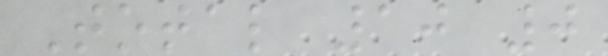Total 10 0
